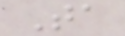Ta
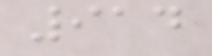914
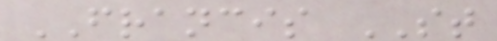FRANCIS ST
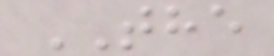THE
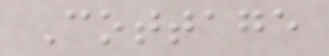Cottage
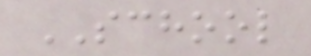SCHOOL
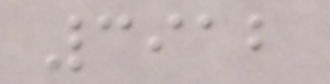3912
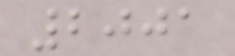2001
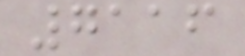7116
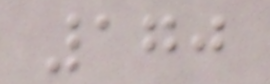170
